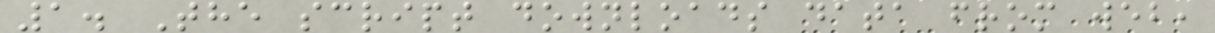1. The script downloads data from web,
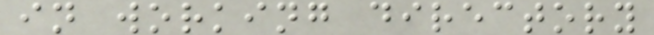in working directory
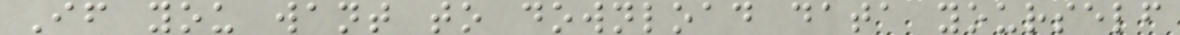If you want to download data yourself
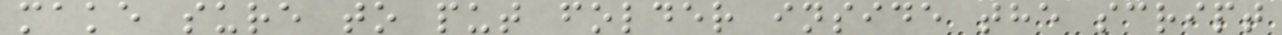make sure to put folder inside the script
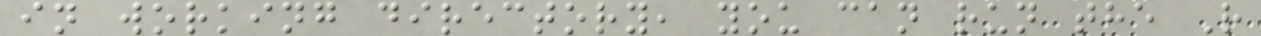in working directory, you can run the R
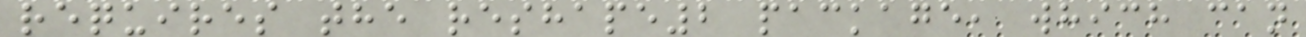requires the reshape2 package, which can
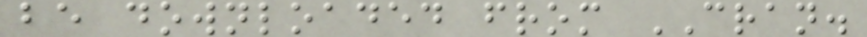be downloaded from CRAN.
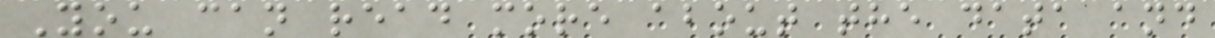You can read more about the data and
